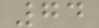74
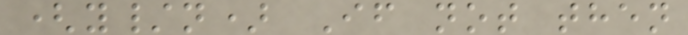(y/n) If not then
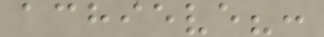achieve?:
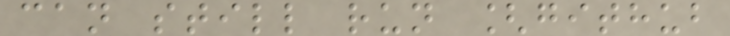can still run [github
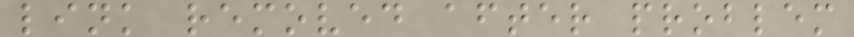link removed after problem
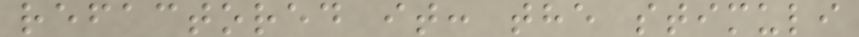refactored it: the stimuli
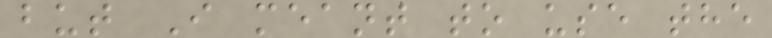but I meant to use the
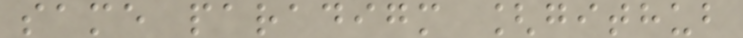same paradigm [github
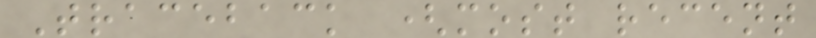Traceback (most recent
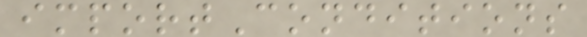importConditions
